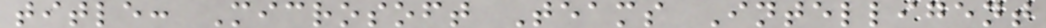title: Microsoft Teams Intelligent
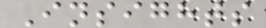Insights
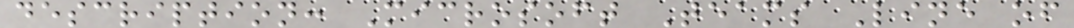description: Microsoft Teams Line of
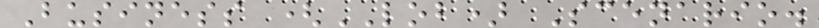Business (LOB) Scenario.
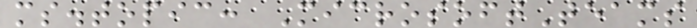ms.topic: MicrosoftTeams
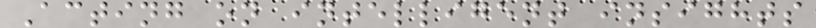Acting on intelligent insights
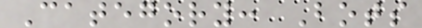Category: Bots
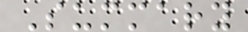Summary
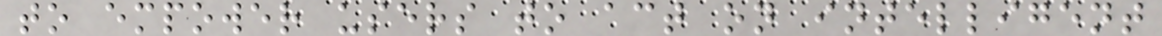to empower users to act on intelligent
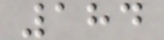184
